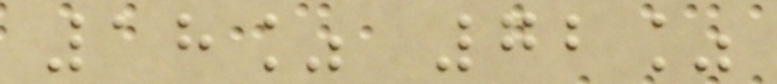18% 72%
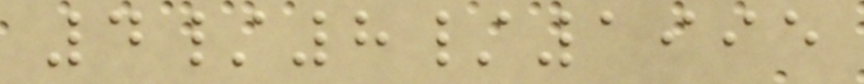4/8/1995
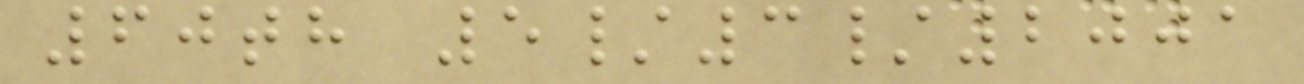60th 5/3/2001
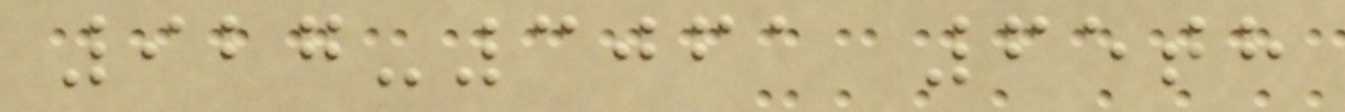927-3061 65th
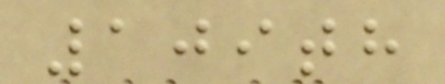109th
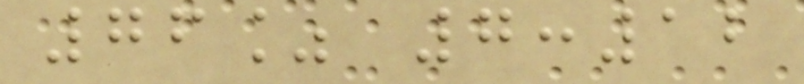76% 7:12
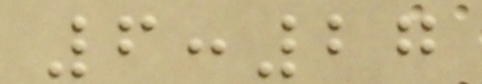6:27
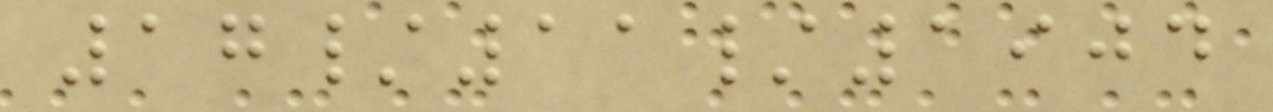17/11/1904
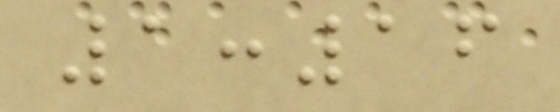1:16
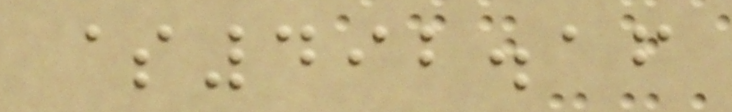$492.16
